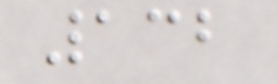132
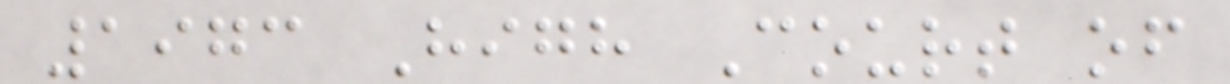1973 High Court of
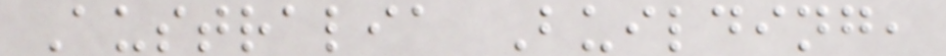Australia Building,
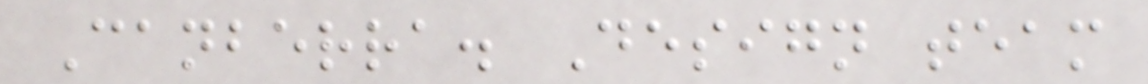Canberra. Design team
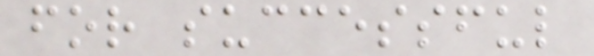for successful
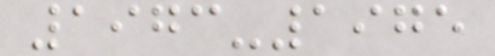1973-1975
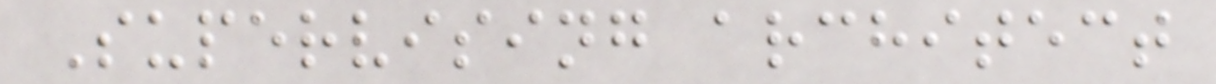Supervising architect
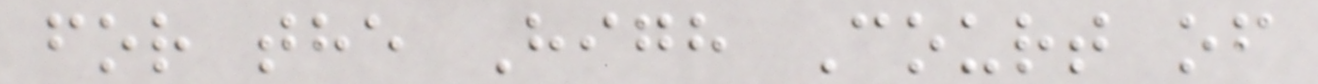for the High Court of
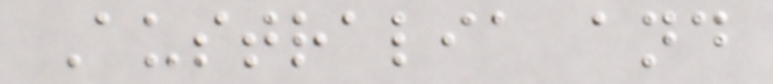Australia and
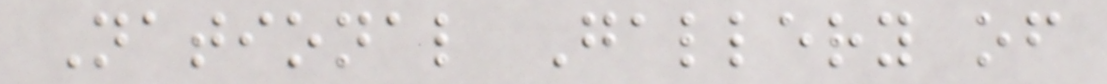National Gallery of
